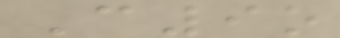C9o
